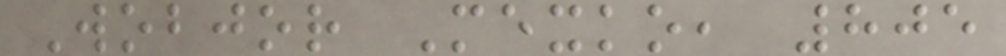Wobjor Mexko, 805
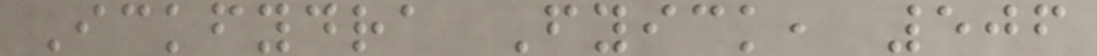Ickfydra Fyick, 506
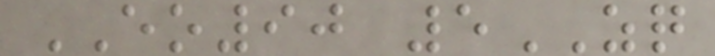EO90 5ZQ
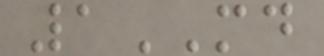1MD
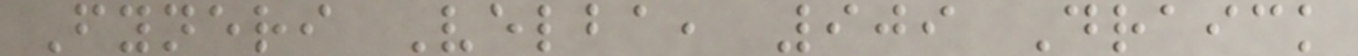Fyneri Velba, 909 Draick
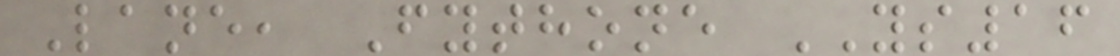Lane, Fythone YS16
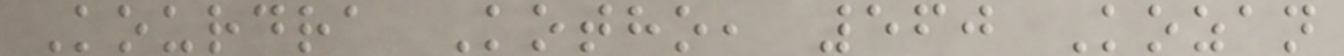Kourdra Kotho, 560 Kozan
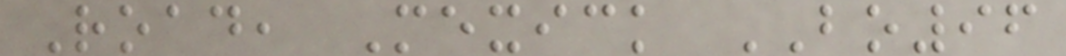Road, Mexick BO96
